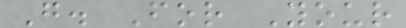G. For Your
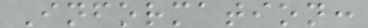Information:
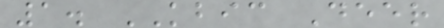1. KBIC Deer
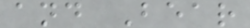and Bear
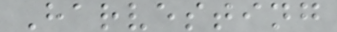Harvesting
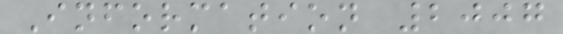Information 2007
